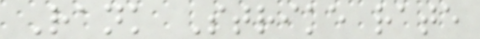Rank Strike rate
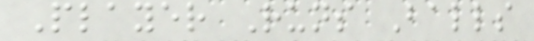Player Runs Balls
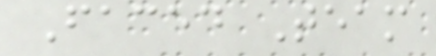Faced Team
